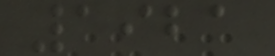1921
